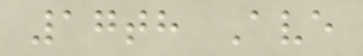17th Ave
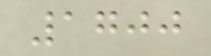1700
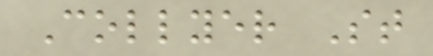Collyer St
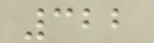322
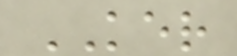KER
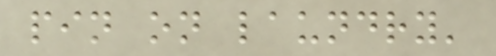pin on laundry'
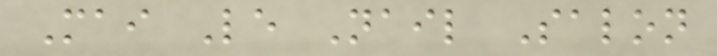Mai Le Nail Salon
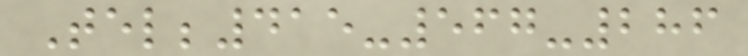Tel;415-567-286
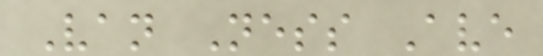Van Ness Ave
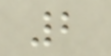2
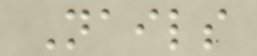Nails
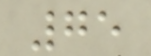75
